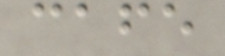cafe
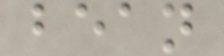bean
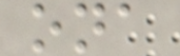ona
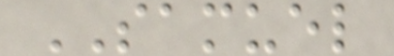SAMUEL
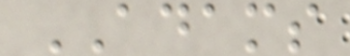ADAMS
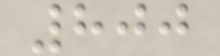800
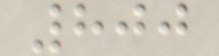800
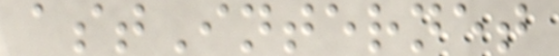astInternet
